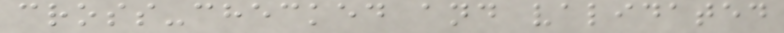cross-checked and validated
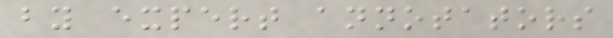by expert annotators
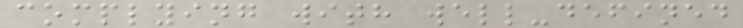complying with well-defined
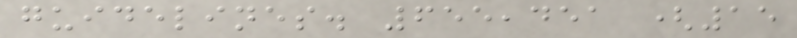guidelines. 655,451 (15
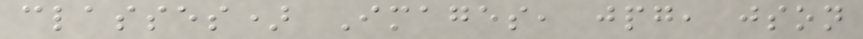classes) Images, jpg, json
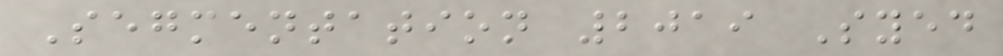Segmentation 2019 Syed
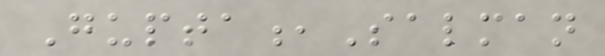Gupta,Salman
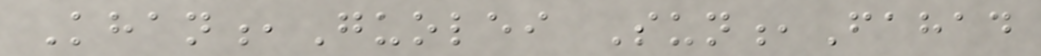Khan,Guolei Sun,Fahad
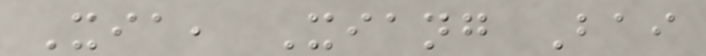Xia, Xiang Bai
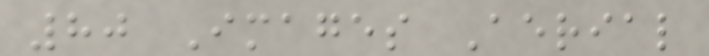80 Images Aerial
